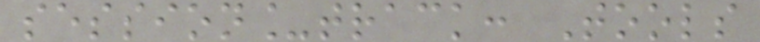session_track: Tools
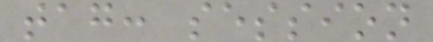tag: session
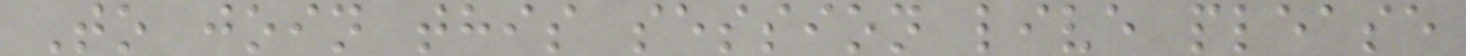To join this session live please
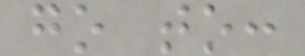go to:
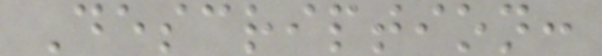Description:
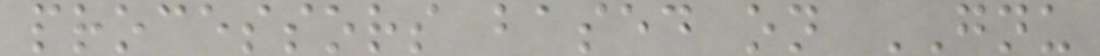processors based on GNU
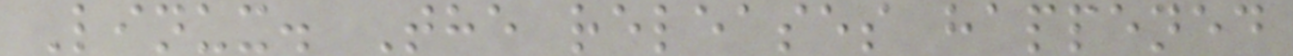Linux. The releases happened
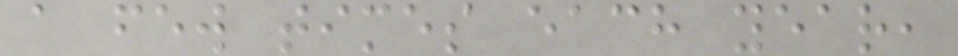a few times each year,
